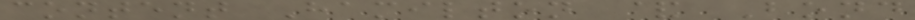content Hamilton & Bond
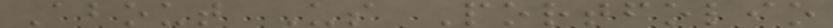About Us Portfolio
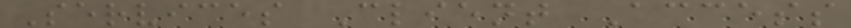Services Client Access
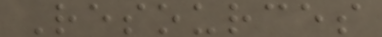Resources
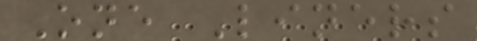One Liners
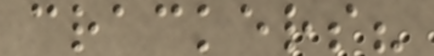crackers?
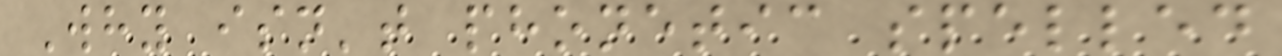Why isn't phonetic spelled
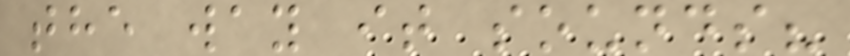the way it sounds?
